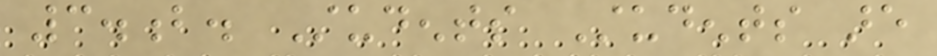3.b. Students Students are
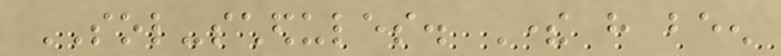SOL-schedules. There have been
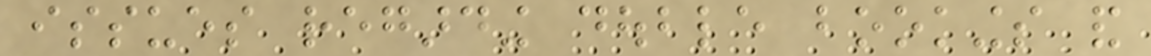issues regarding double bookings and
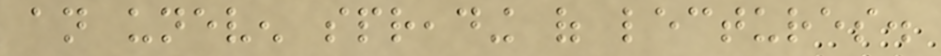an uneven spreading of lectures.
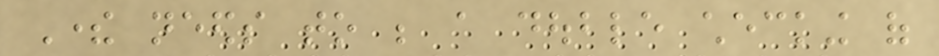There needs to be a double checking of
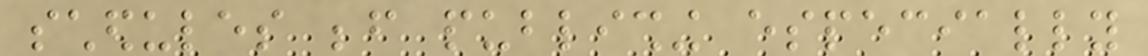schedules before publishing especially
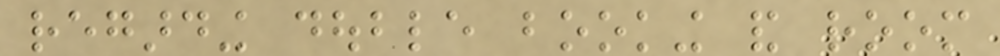regarding double booking and room
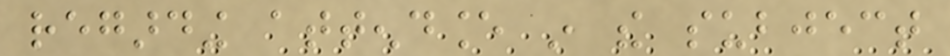regarding attendance in the subject
